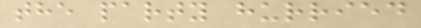the party hurried
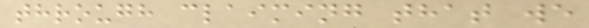through claiming that we
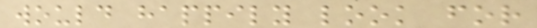would happily look for
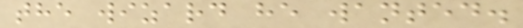the wizard he wanted.
